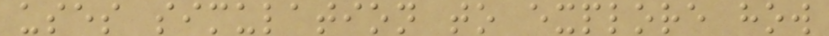uses simulation to explore how
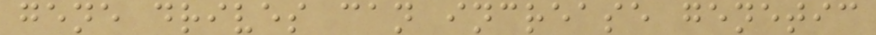gene drives can increase genetic
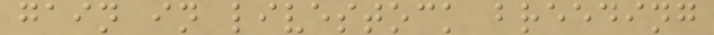gain in livestock breeding
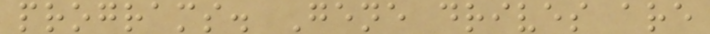programs. Gene drives are
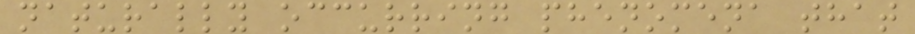naturally occurring phenomena that
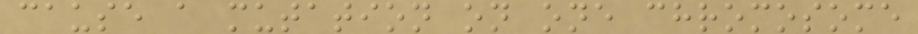cause a mutation on one chromosome
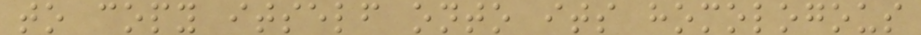to copy itself onto its homologous
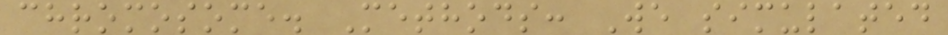chromosome. Methods: We simulated
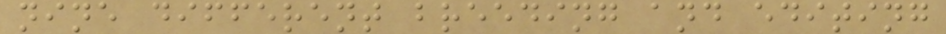nine different breeding and editing
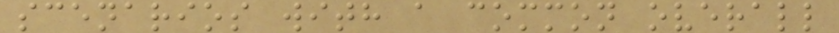scenarios with a common overall
